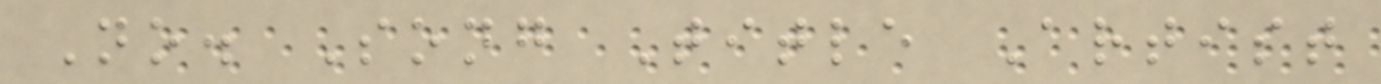No. Song Title Artist
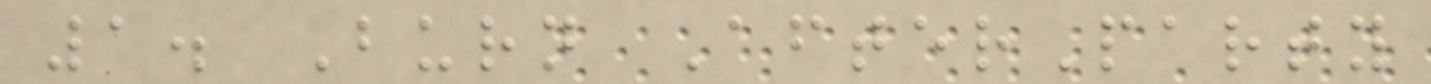1. Burn AfterParty
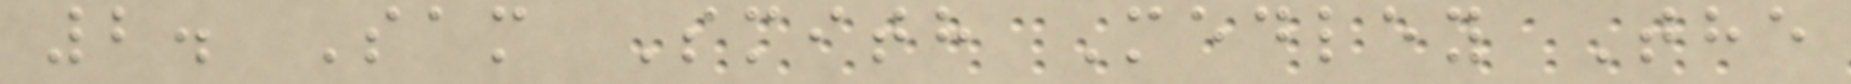2. Sam Smith Medley The
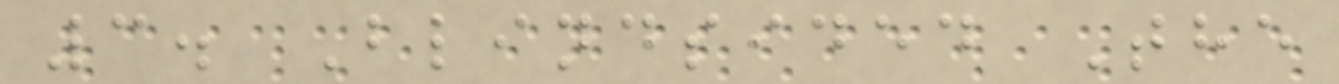3. Blindsided The
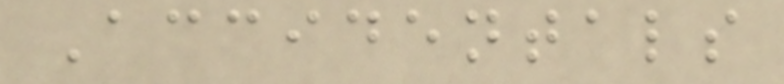Accidentals
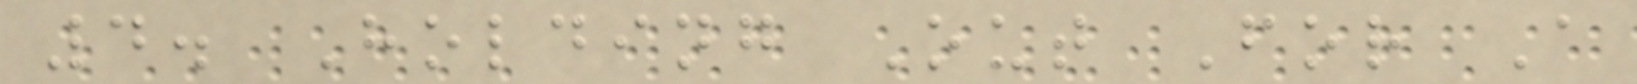4. Holding Out For A
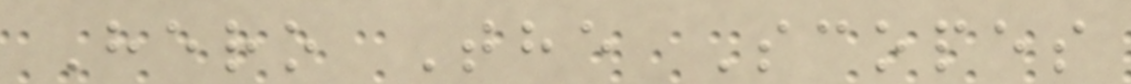Hero The Scopes
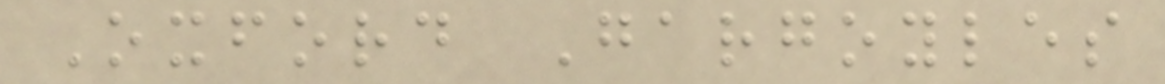Oxford Gargoyles
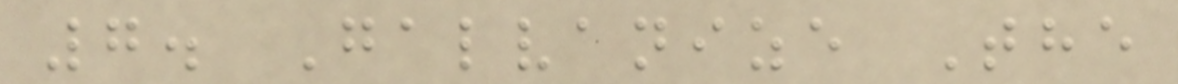7. Galvanize The
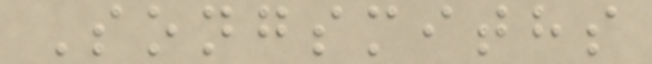Songsmiths
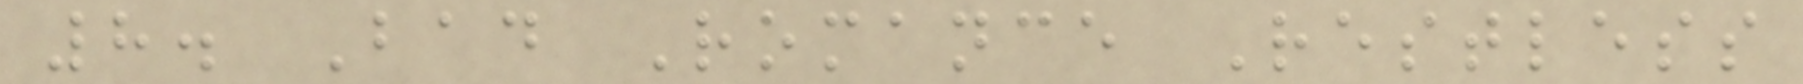8. Bad Romance Restless
